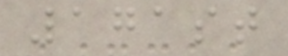171st
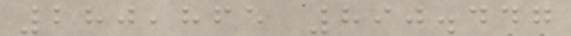280,865 890.447
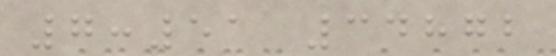7:51 34872
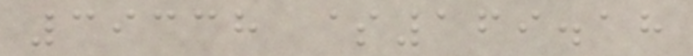39338 $169.18
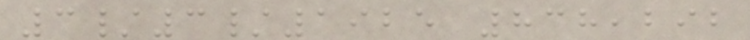3/3/1925 838,292
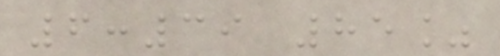6:39 85%
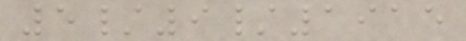5/9/1915
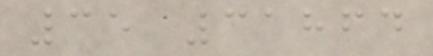35 31864
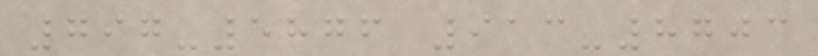797-5876 913-8703
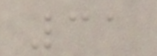31
